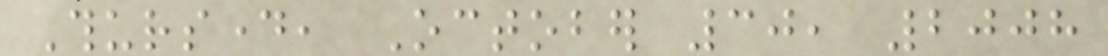Thursday, October 30, 2008
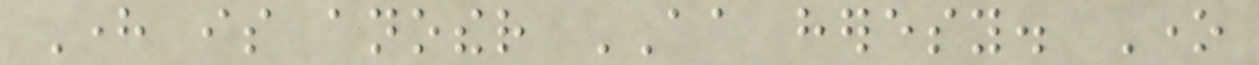Here is another AA heresy. One
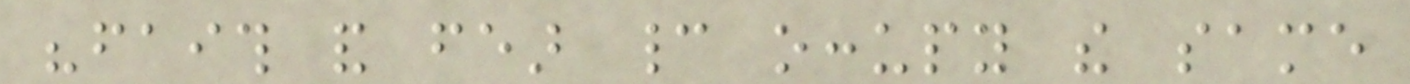"faith and fear cannot occupy the same
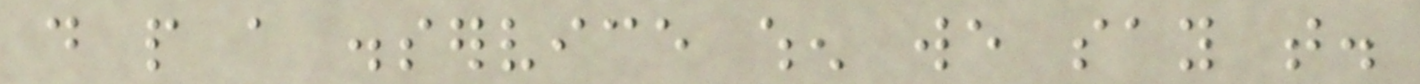do people a disservice when we say that.
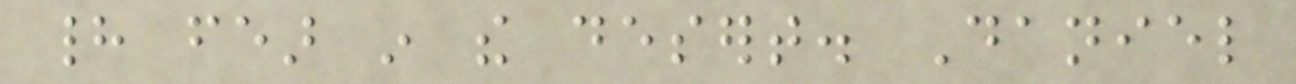had fear in the desert. Daniel
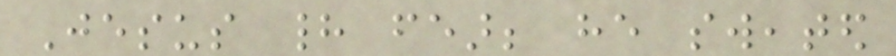Jesus had fear; he sweated
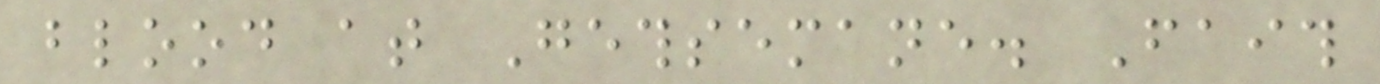blood at Gethsemane. Faith
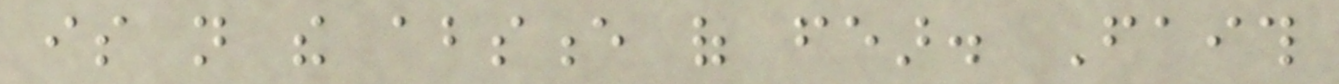is not the absence of fear. Faith
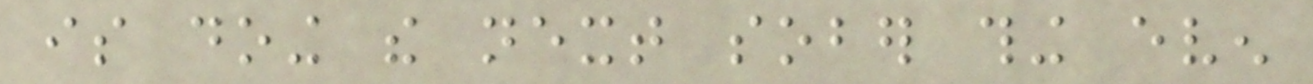is doing the next sober thing even
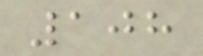108
